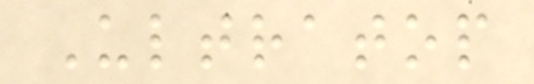Ultratop
